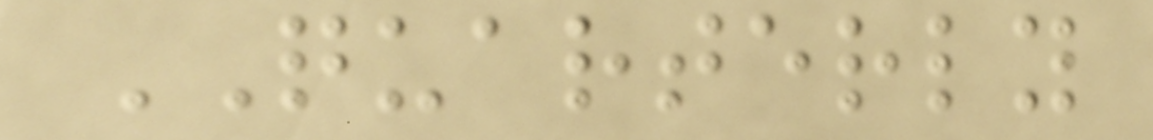QUARTERLY
